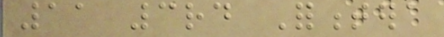11 3rd Formentera
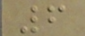6
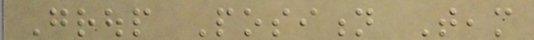Group Position Team
